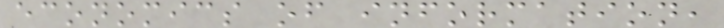economics of information,
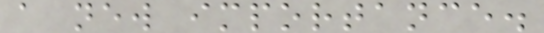a new importance.
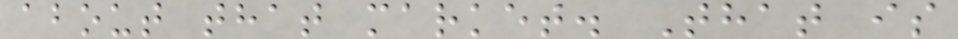about that market. That is
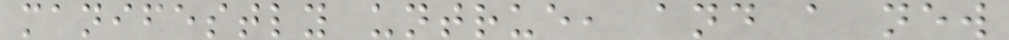manifestly untrue, and a new
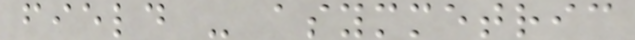field - asymmetric
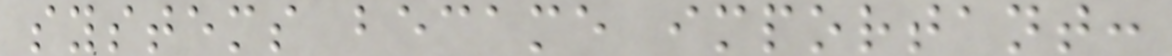systems became important:
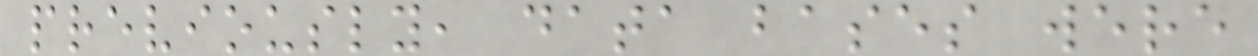previously, data bases were
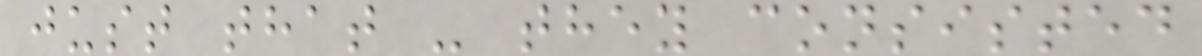just that - they consisted
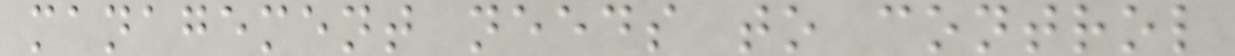management needs to control
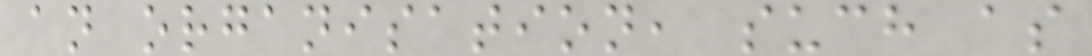an organisation, such as
